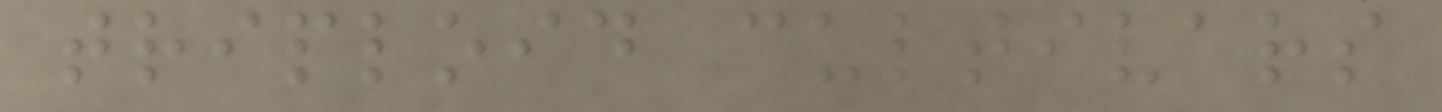triploid cultivars
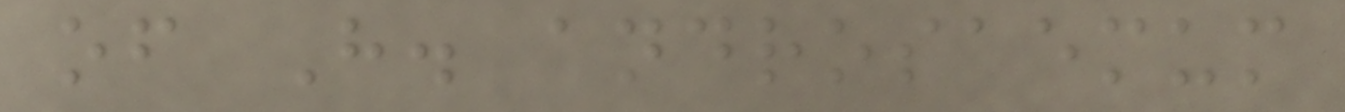of H. androsaemum
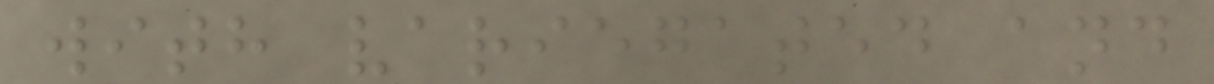with variegated and
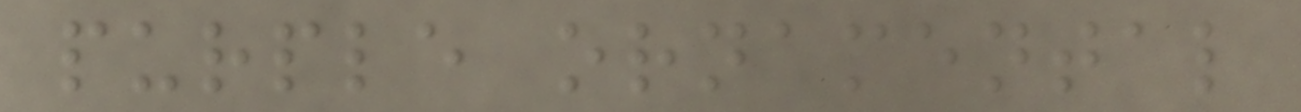purple ornamental
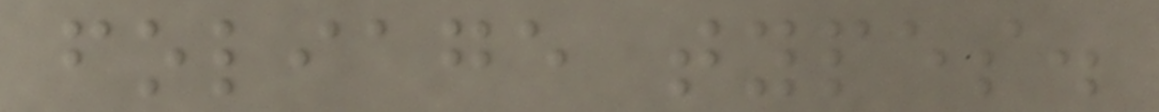foliage types.
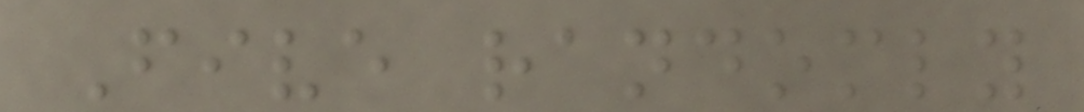Five randomly
